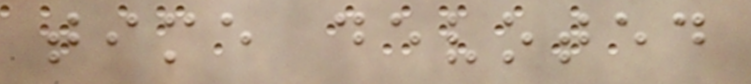time devoted
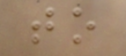to
